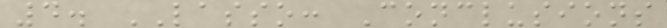4. LASSO: Conclusions
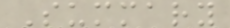Summary
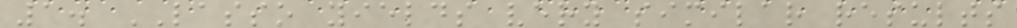1. LASSO yields very similar results
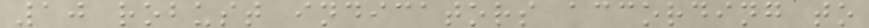10 robust indicators according to
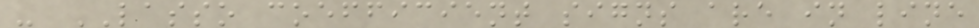- LASSO coefficient signs are in line
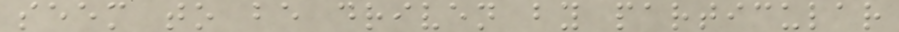seem to be driven by particular
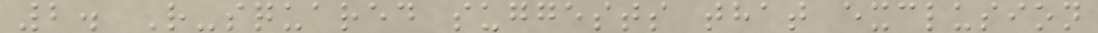2. R-squared suggests that exclusion
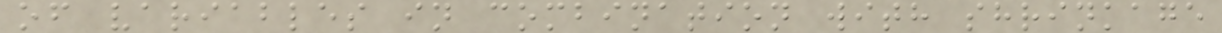of variables in combination with shrinkage
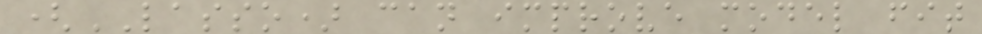(LASSO) can improve model fit
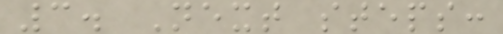3. Next steps:
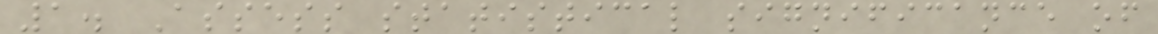1. Assess statistical significance of
